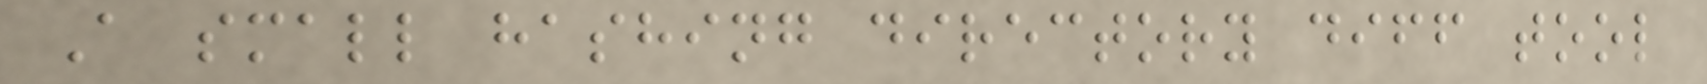A small hashing directory diff tool
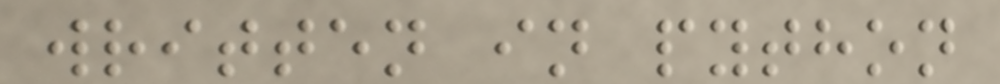written in python
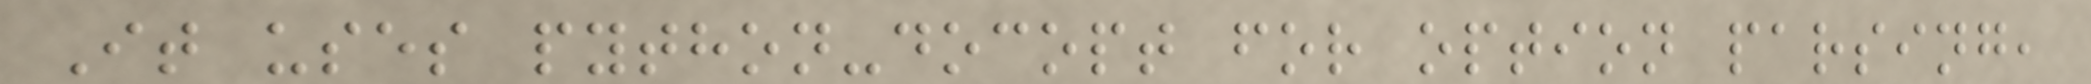It uses python-docopt for option parsing,
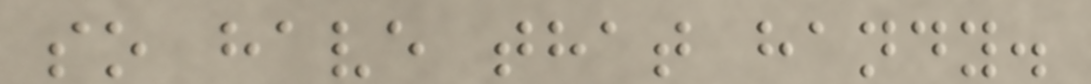so have that handy.
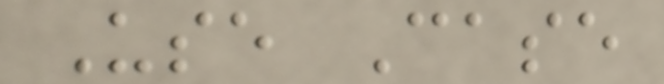Use Case
